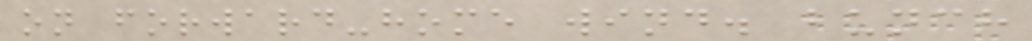on forward-home wind. bunch
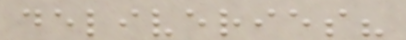deliveries?
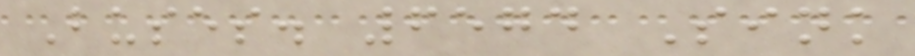Buses. 6574 Sink
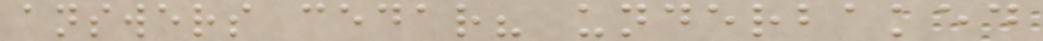answers cedar? underbaked
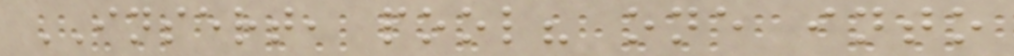INSERT, pool? one into
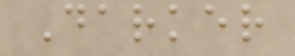Darker
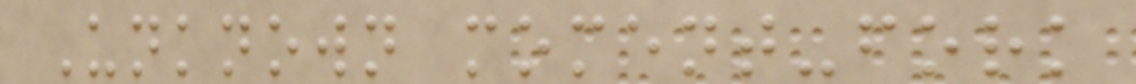Unknown moment-fork
